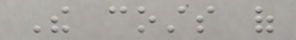The costs of
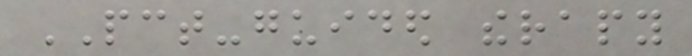PCT-guided therapy
